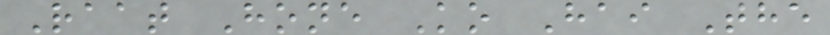Raat Hone Ko Hai The
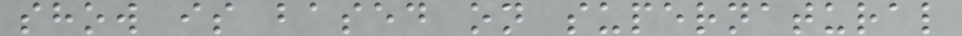show is based on supernatural
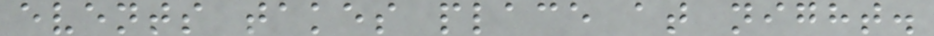events takes place at night.
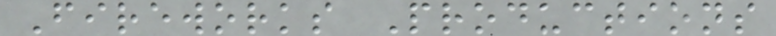Fireworks Productions
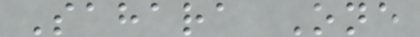Sahara One
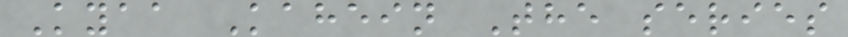Kyaa Kahein The series
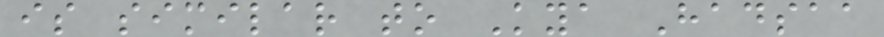is similar to Kya Hadsaa
